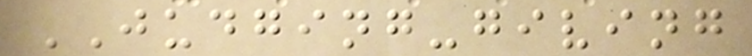JUDGING-giving
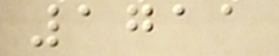1711
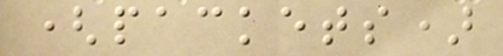(packets)
